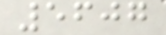5607
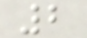2
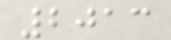2013
